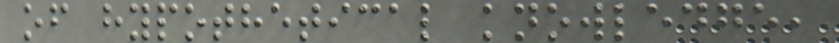of hypothetical knowledge,
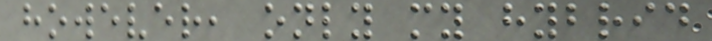however, only my hybrid
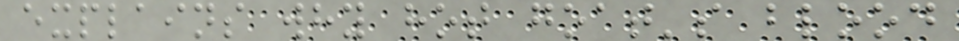explains why hot goat's blood
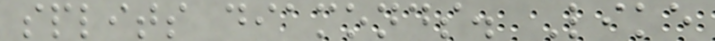splits diamonds. Like
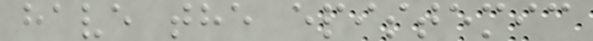have the epistemic
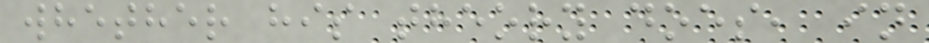whether his theory does, in
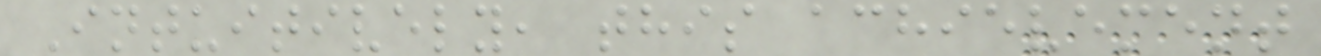Intuitively, this achievement
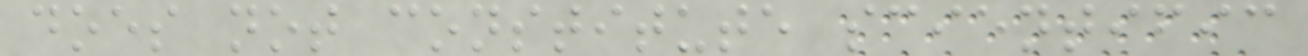does not constitute scientific
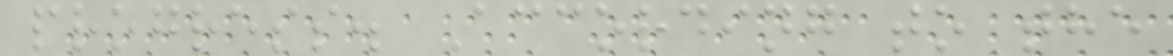progress. According to the
